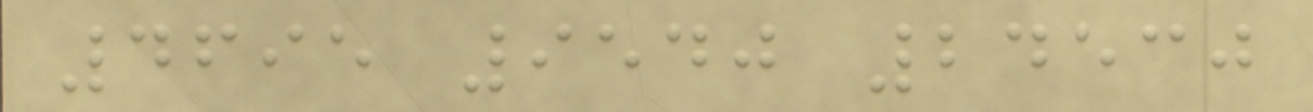4695 9540 24530
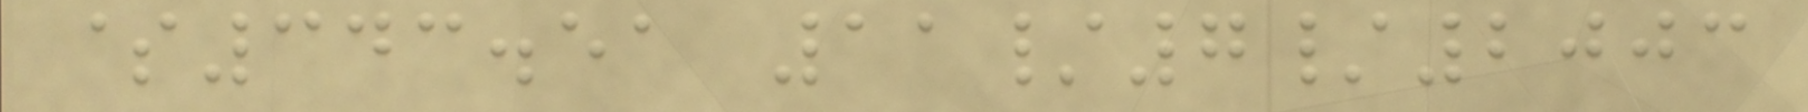$343.51 11/7/2003
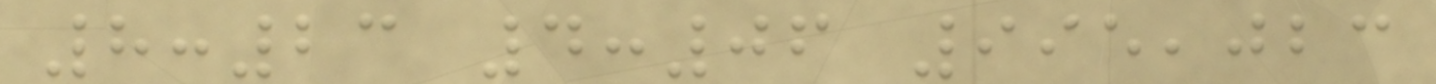8:23 4:06 995,023
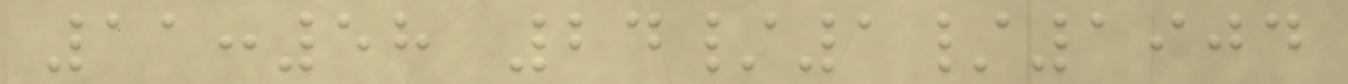11:58 24/1/1904
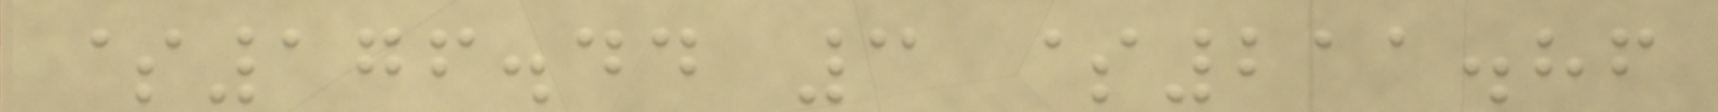$176.44 3 $211.86
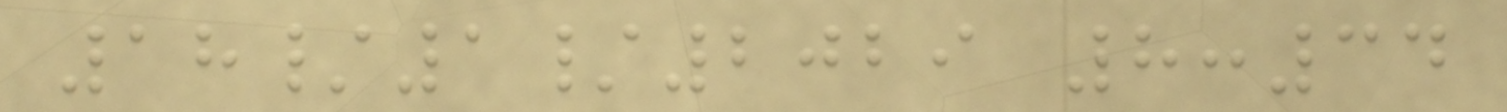18/1/2029 8:34
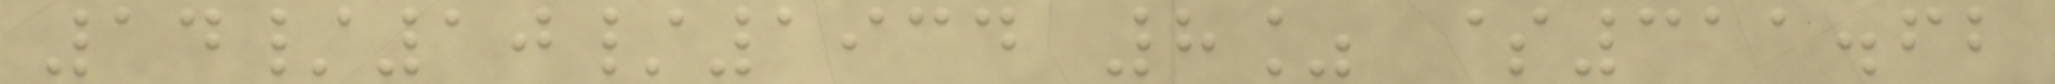14/10/1934 8% $311.62
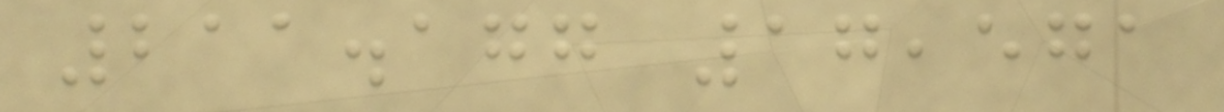211.177 17,571
